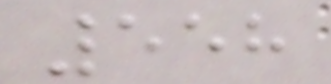558
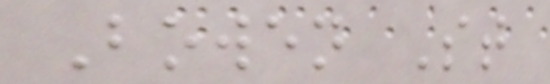Bowen St
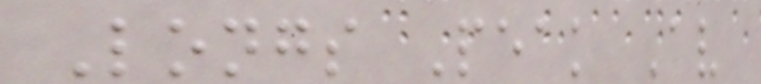Longs Peak Av
